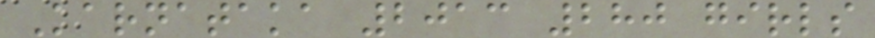Karnataka 2013 280 girls
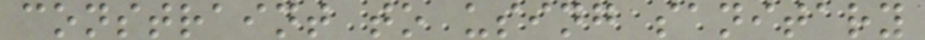constraint to using sanitary
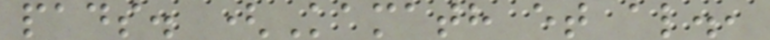pads. (Kamath et al.,
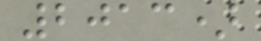2013)
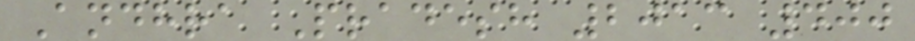Andhra Pradesh 2013 400
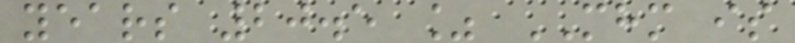years 20.5 % MHM is
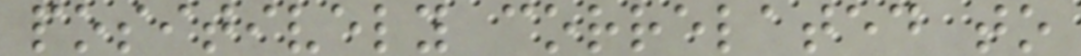positively correlated to
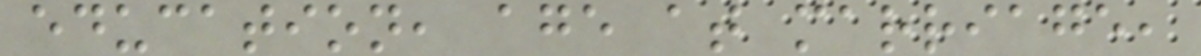education, age at marriage,
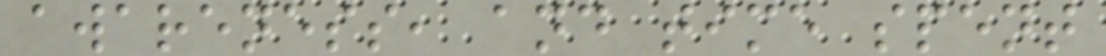awareness, and time spent
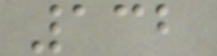132
